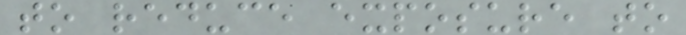to reduce exposure to
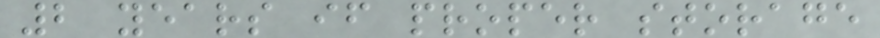2 years if proper storage
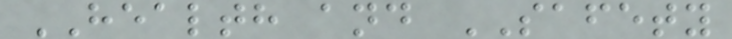HEALTH and SAFETY
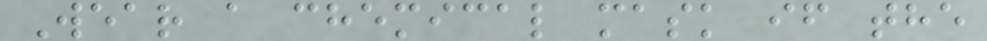Wear a chemical mask if the
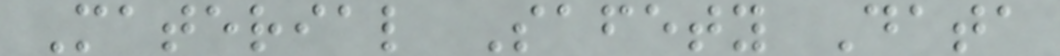Material Safety Data
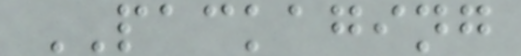PACKAGING
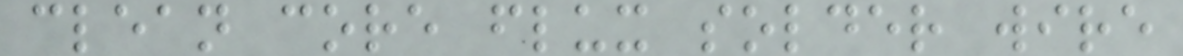clean core flux solder wire
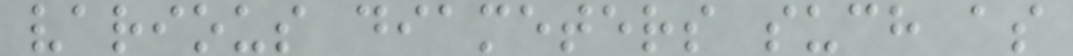various diameters such as
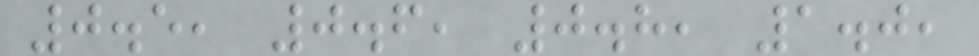0.5, 0.6, 0.8, 1.0,
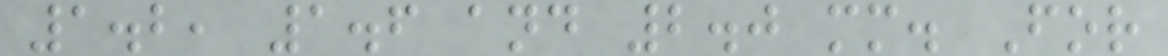1.2, 1.6 and 2.0 mm. For
